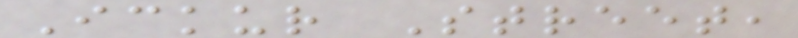Ickur Street,
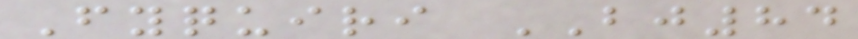Fyquiri BJ84
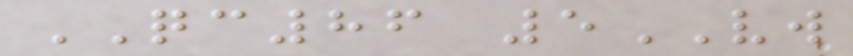QC86 5VW
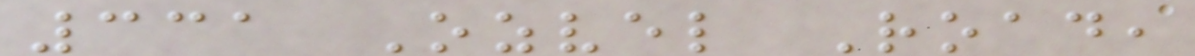331 Ozvel Road,
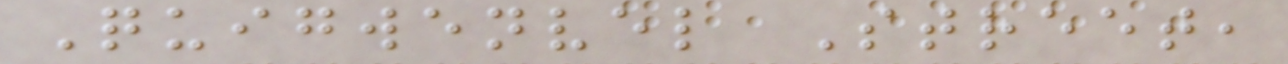Quigwenvel Street,
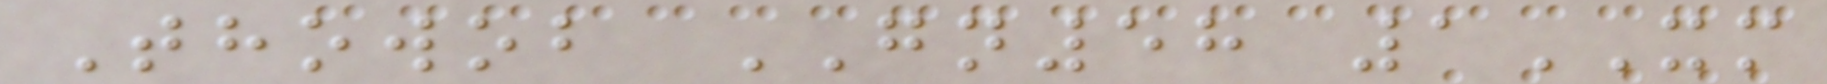Thowob GN58 1XM
